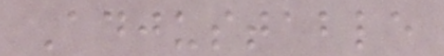Adjustable
